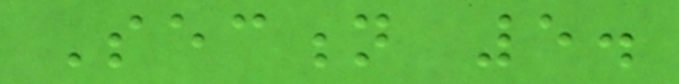Section 5.
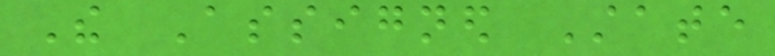The Assigned State
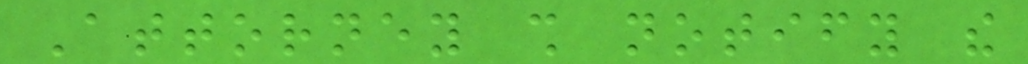Attorney shall notify the
